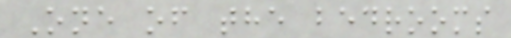One of the bedrooms
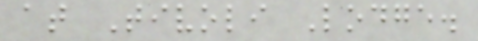at Tivoli Lodge.
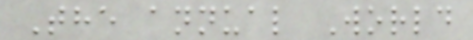The annual World
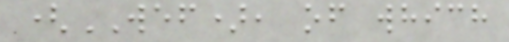(WEF), of which
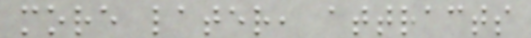more later, attracts
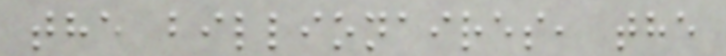the billionaires, the
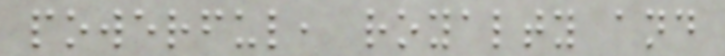powerful, royalty and
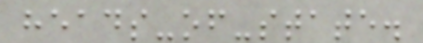heads-of-state.
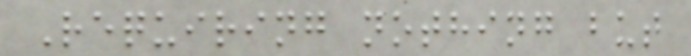Requiring nothing but
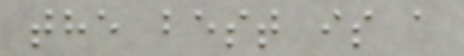the best is a
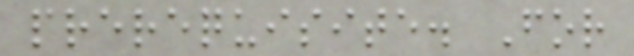prerequisite. For
